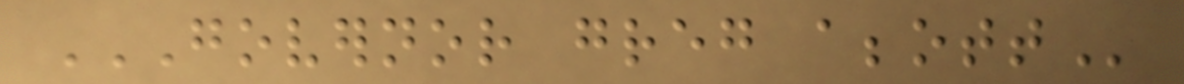GOVERNOR GREG ABBOTT
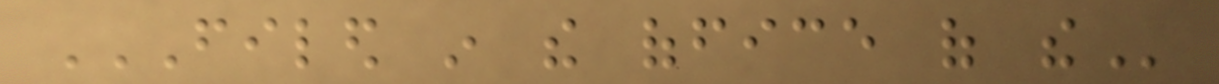FILED IN THE OFFICE OF THE
